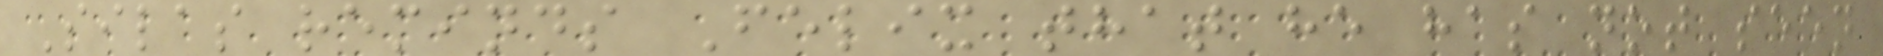Silas reminds Felix that he has not seen
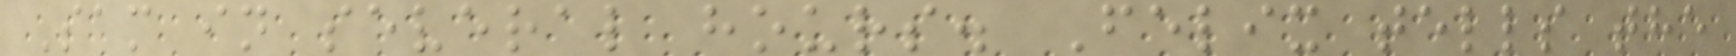Sam in several hours. Felix tells the
